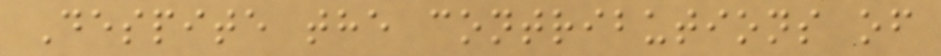Despite the contributions of
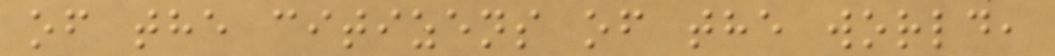of the citizens of the world,
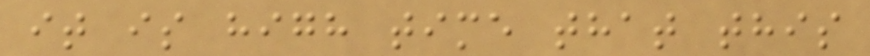it is high time that this
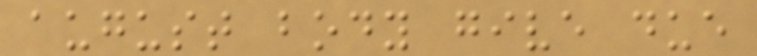august body give due
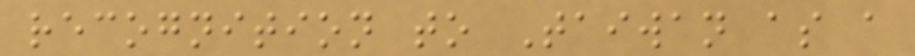recognition to Taiwan as a
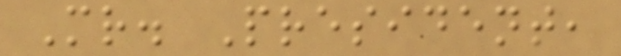Mr. President,
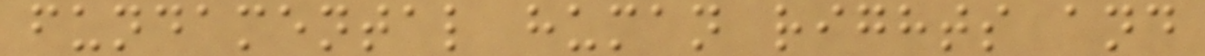fundamental human rights and
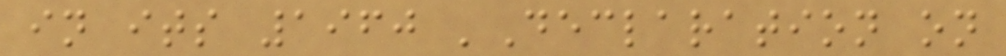in its 1960 'Declaration on
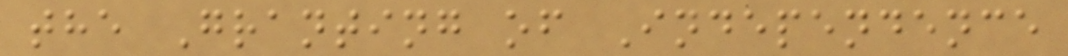the Granting of Independence
